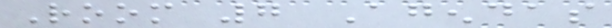Room 7 Agendas
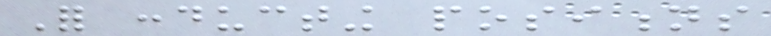For conducting positions
